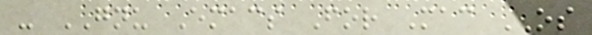- GNU Emacs For Mac OS
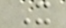X
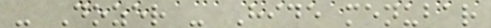- Dozer - Hide menubar
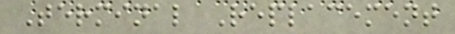Terminal Replacement
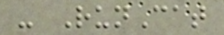- RunCat
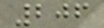206
